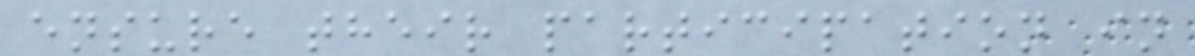ensure their participation in
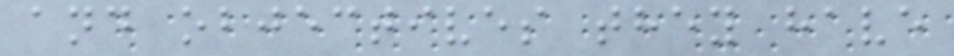and objectives they have
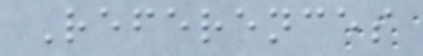References
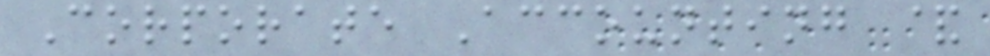Corporate Accounting &
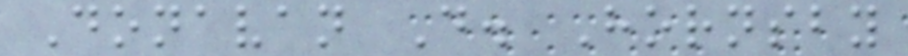Donavan D. Hornsby
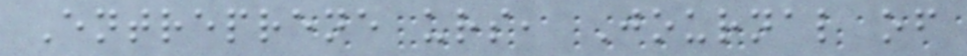Entreprene urs, Journal of
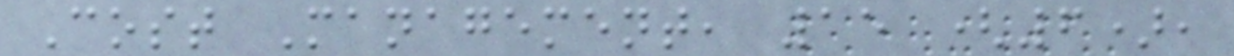Cost Management, 15 (6),
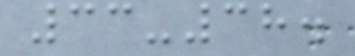33-38.
